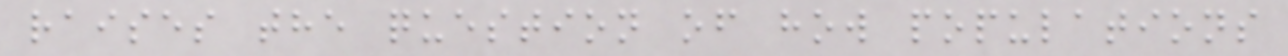raises the question of how populations
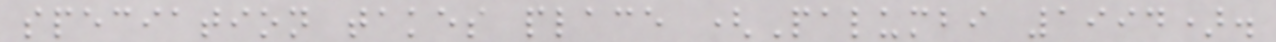speciation takes place (Palumbi 1994).
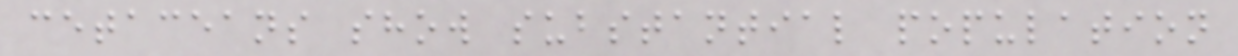cetaceans show substantial population
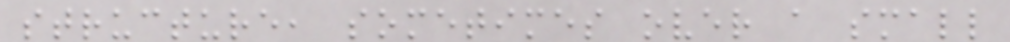structure, sometimes over a small
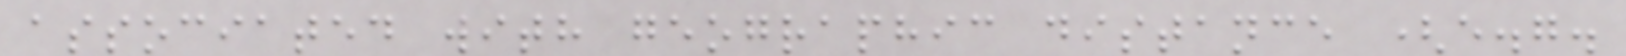associated with geographic distance (e.g.
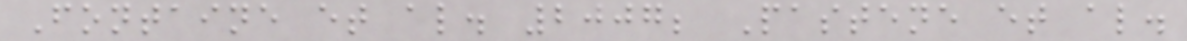Fontaine et al. 2007; Pastene et al.
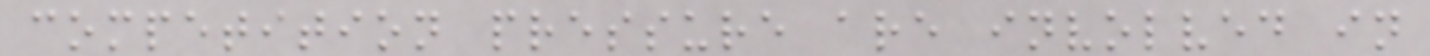competition pressure are involved in
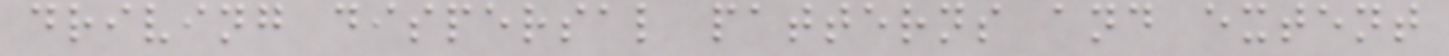driving dispersal patterns and extent
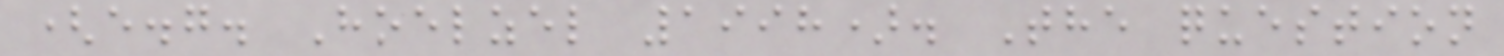(e.g. Hoelzel 1998). The question
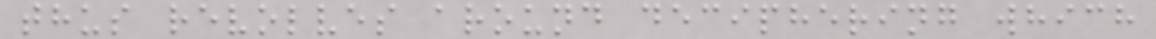thus revolves around deciphering which
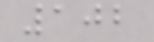102
